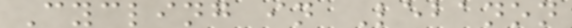Cycling in Lebanon
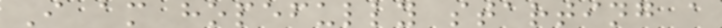I am hopefully starting a
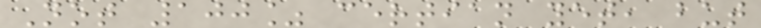Not 100% certian yet, but
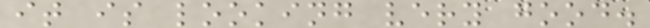it is looking very good.
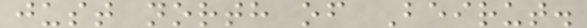just north of Beirut.
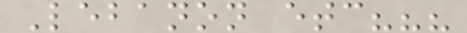Lebanon etc???
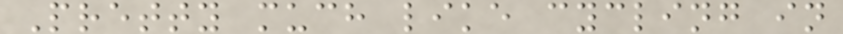Pretty much like cycling in
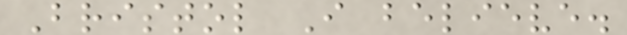Bristol I believe.
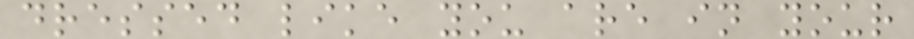dressed like you are in your
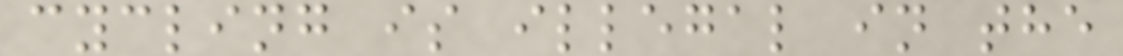cycling is illegal in the
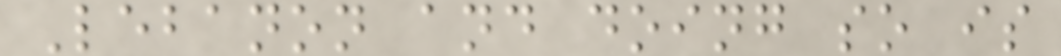Lebanon and doing so is
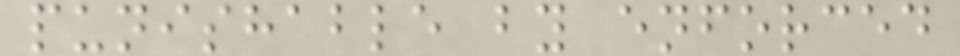punishable by enforced
